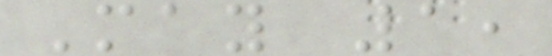May 1,
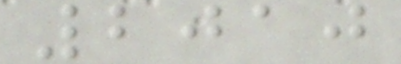2010
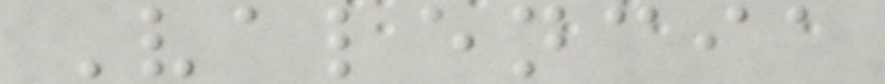Valencia
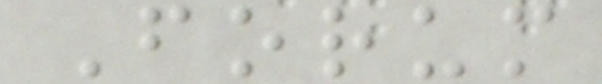Forum
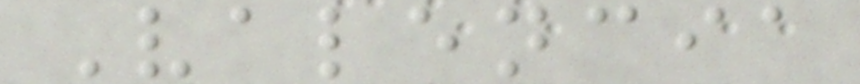Valencia
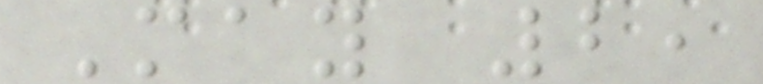May 2,
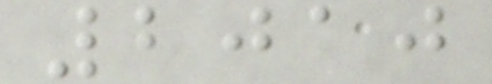2010
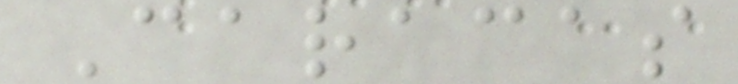Caracas
